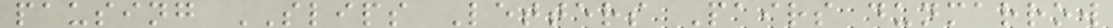pausing SLIPS Letters Pairs dunmarrow
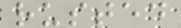rusted
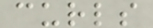curls
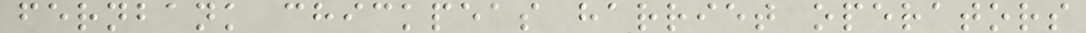fernbank chickpeas harriet operators
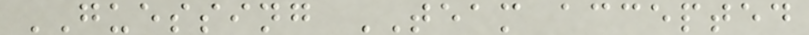GUESSING TEAM accepted
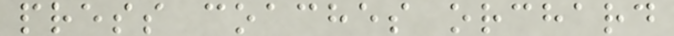press coaches orchard
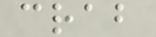crab
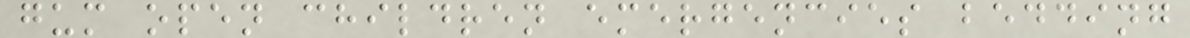gum open children emergencies bedding
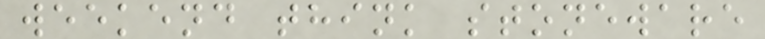weekend think stoneware
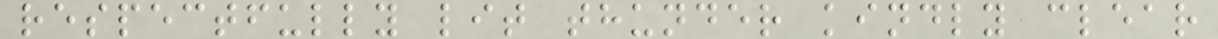respectfully lit thunder kindly clear
